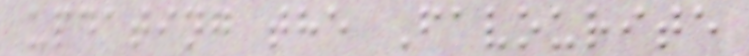updating the Favourite
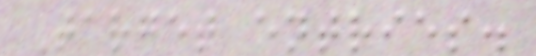Target entries.
